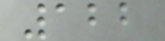122
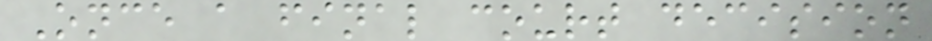Once a final court decision
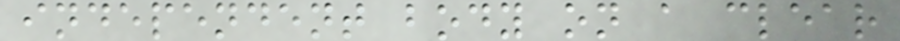independent body on a clear
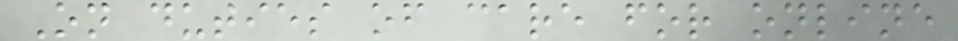On duties of care for online
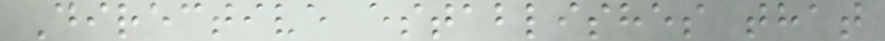Directive establishes that
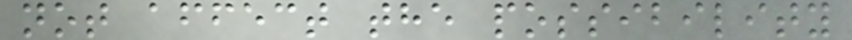not affect the possibility
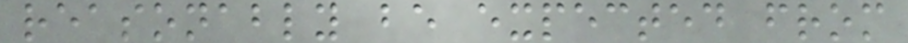reasonably be expected from
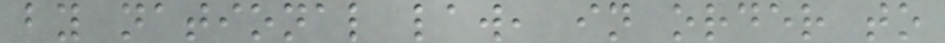by national law, in order to
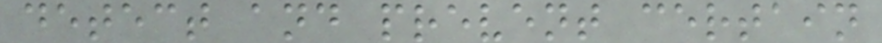detect and prevent certain
